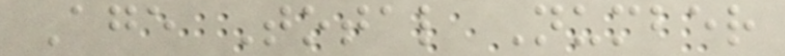Age Total Number
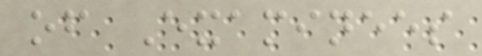of Examinees
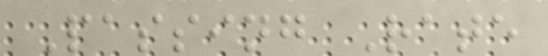Passing Rate
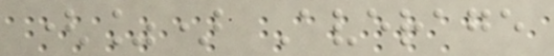(%) Average
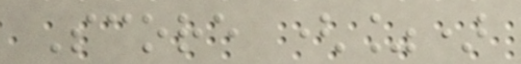Score (%)
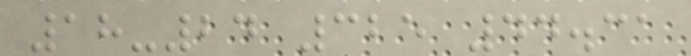18-24 325 44.31
